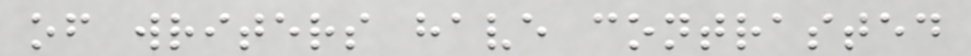of writers have contrasted
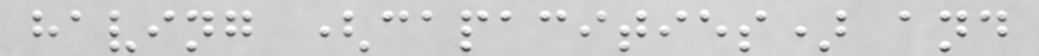having (capacities) and
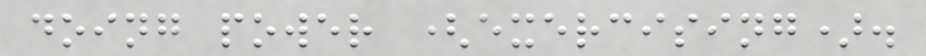doing power (exercising).
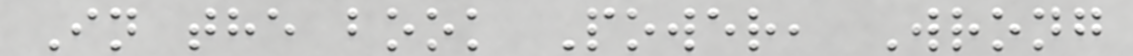In the book Power, Wrong
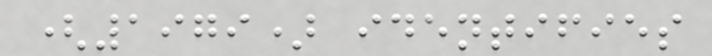(1979) identifies
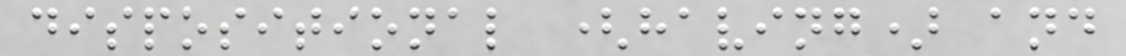dispositional (having) and
